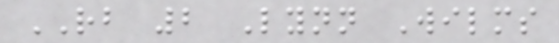RB 2 Lynn Wilms
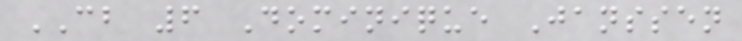CB 6 Dominique Janssen
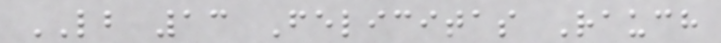LB 13 Felicitas Rauch
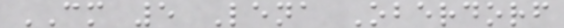CM 5 Lena Oberdorf
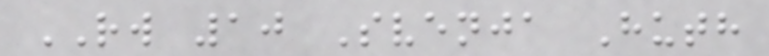RW 10 Svenja Huth
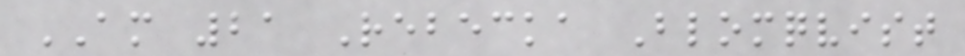AM 21 Rebecka Blomqvist
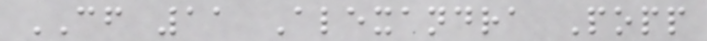CF 11 Alexandra Popp
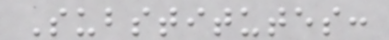Substitutes:
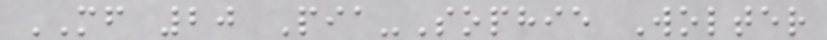MF 20 Pia-Sophie Wolter
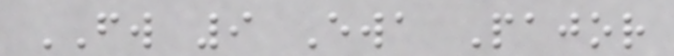FW 9 Ewa Pajor
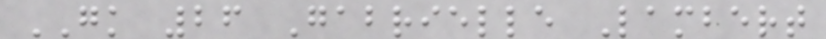GK 26 Gabrielle Lambert
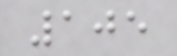105
